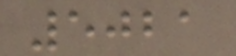5021
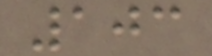103
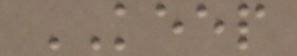KEEP
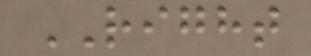RIGHT
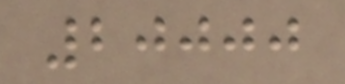20000
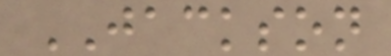JACKSON
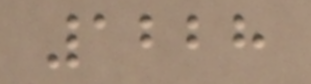1228
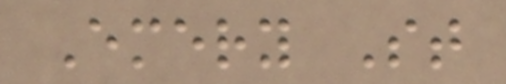Emery St
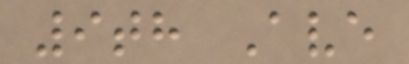9th Ave
